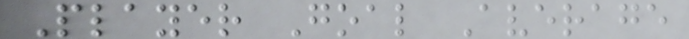Player Goal Average
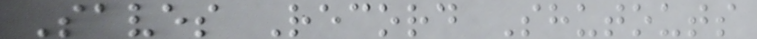Saves Record Shutouts
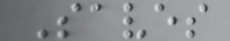Saves
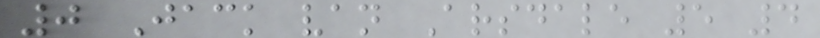0 Jack van Arsdale 5 4
